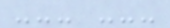--- ---
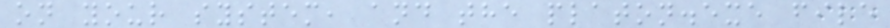on your system, and the platon.exe file
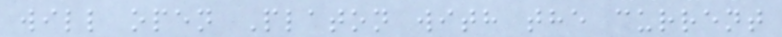will open Platon with the current
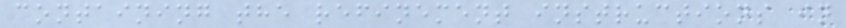containing the refinement instructions in
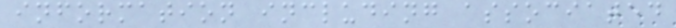information including associated
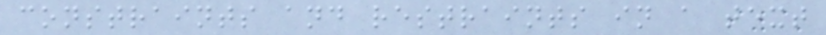constraints and restraints in a text
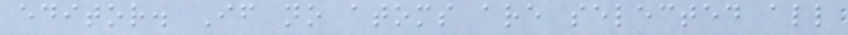editor. If no atoms are selected all
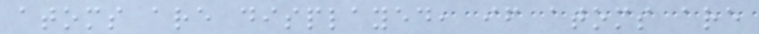atoms are displayed, if atoms are
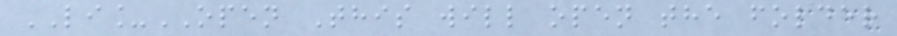LI_OPEN This will open the folder
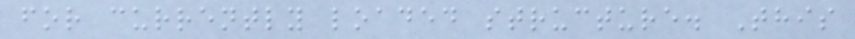for currently loaded structure. This
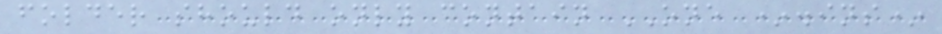folder should only contain ONE *.ins*
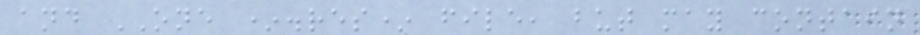and ONE *.res* file, but may contain
